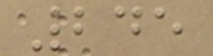245
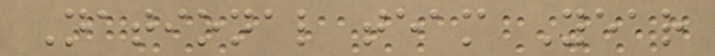National team Year
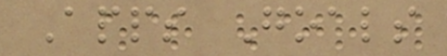Apps Goals
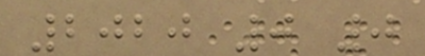2020 0 0
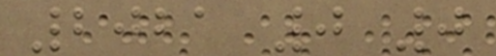2021 0 0
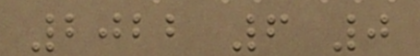2022 6 0
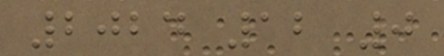2024 12 0
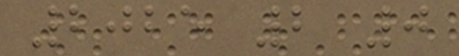2025 2 0
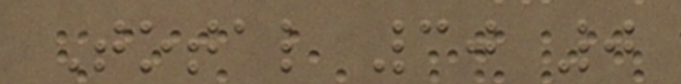Total 30 0
